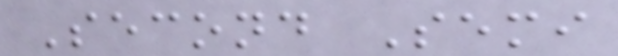Second Semi
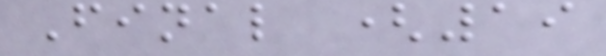Final (19
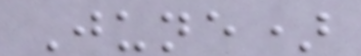June)
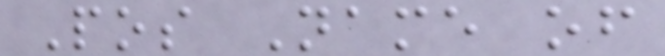Pos Name of
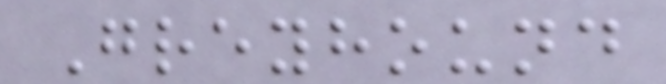Greyhound
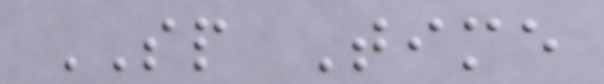SP Time
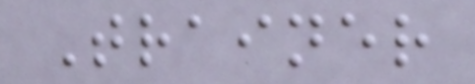Trainer
